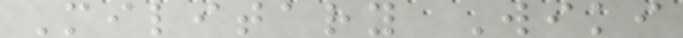Military Wiki
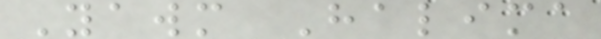Yawm Halima
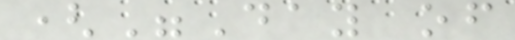("Day of
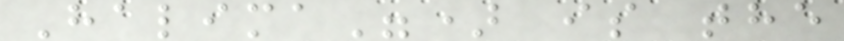Halima") is the
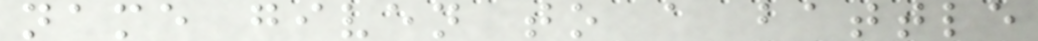name given to a battle
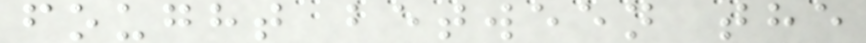fought between the
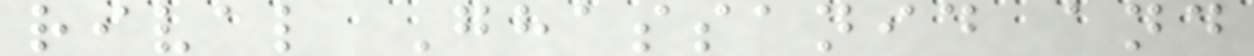rival Ghassanid and
